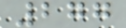277
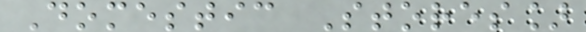Domestic Stores]
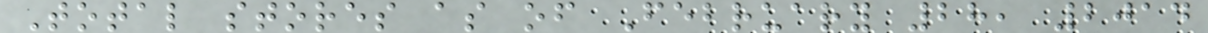Total stores as of February 28, 2014
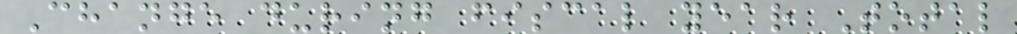Change during fiscal year Total
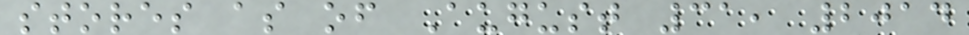stores as of August 31, 2014
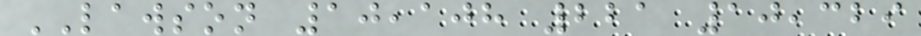LAWSON 10,108 221 10,329
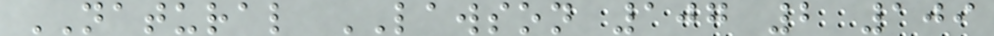NATURAL LAWSON 107 2 109
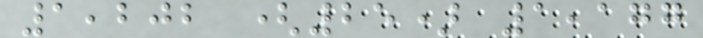1,202 (25) 1,177
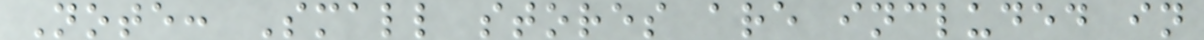Note: Small stores are included in
